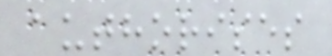authorises
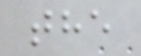the
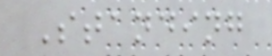Standing
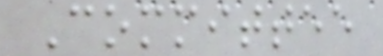Committee
